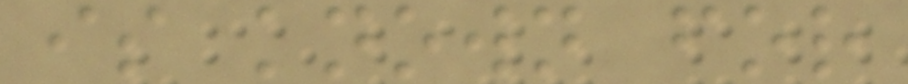is known for
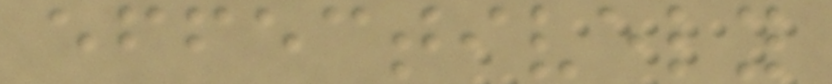effectively
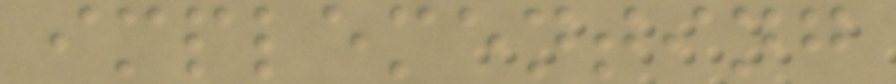implementing
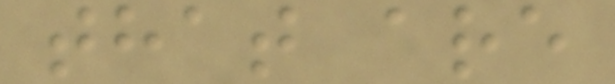that are
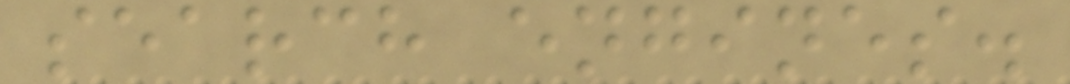search engines.
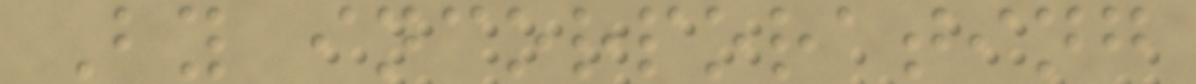By incorporating
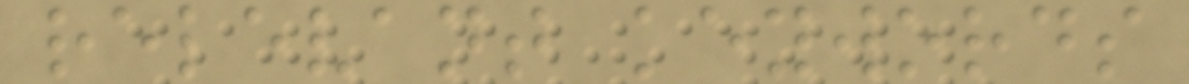relevant keywords
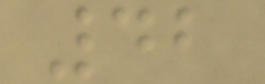42
